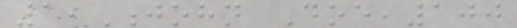1,John Doe,100
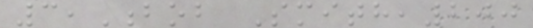3,Bob Smith,200
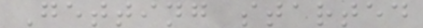Getting started
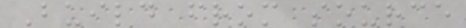Build from source
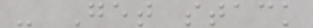- Get stack
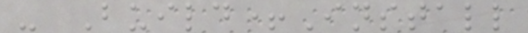- Build+Install
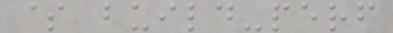$ build-perf
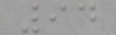94
